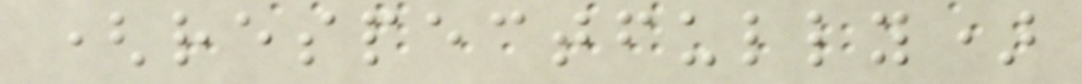(respectfully)
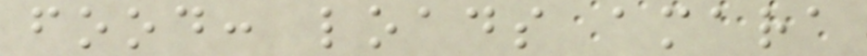food: loads amara
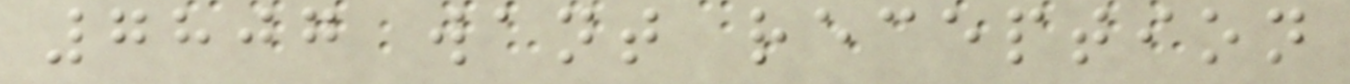7807 want reception
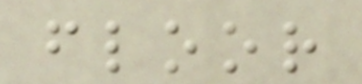floor
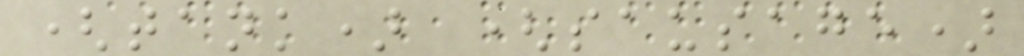(tank) (sausage)
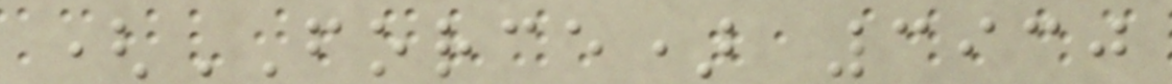(FORCE) 3930
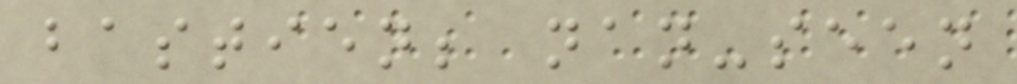bastien; nan-seen
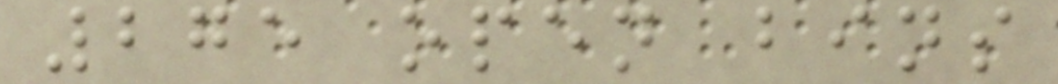275 open bins
